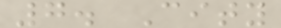7. City
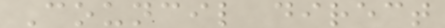Council direct
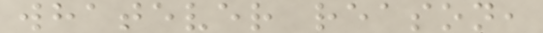whatever reason,
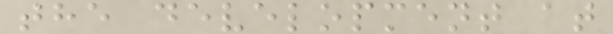the development at
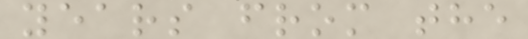years from the
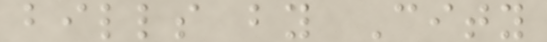bills by City
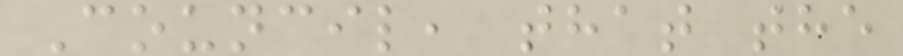Council, that the
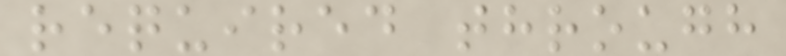required through
